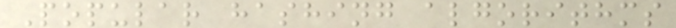Popular hashing algorithms
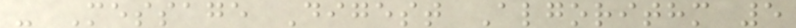- Message Digest Algorithm 5
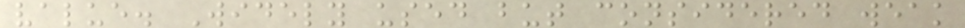value. Widely used but considered weak
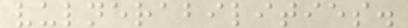vulnerabilities.
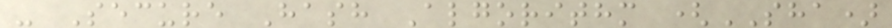- Secure Hash Algorithm (SHA)
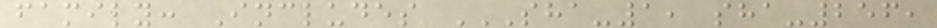family: Includes SHA-1, SHA-256,
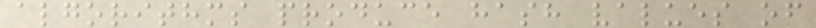algorithms produce hash values of
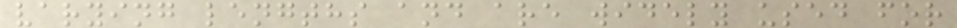varying lengths and are widely used for
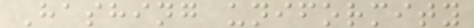Hashing uniformity
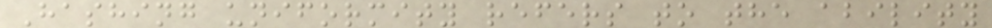Hashing uniformity refers to the ability
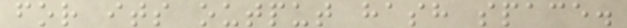for its output hash space.
